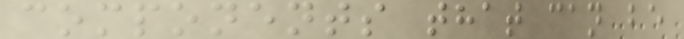components that can be
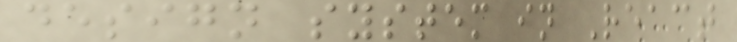design system in React
